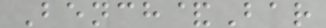Bench&Bar
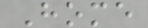Home
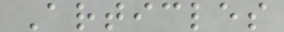Articles
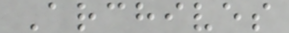Archives
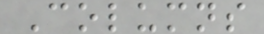Columns
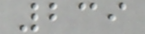239
